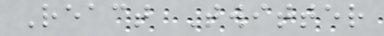React Twitter
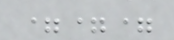===
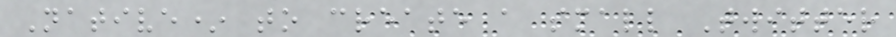Native* to create a small Twitter
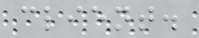client.
